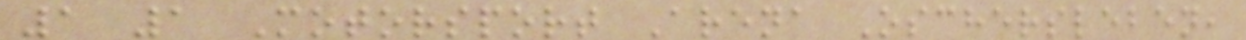1 1 Motorsport Arena Oschersleben,
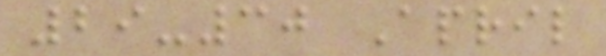29-30 April
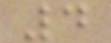4
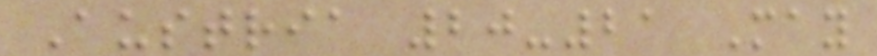Austria 20-21 May
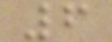6
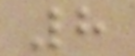8
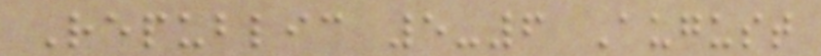Republic 5-6 August
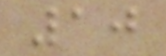10
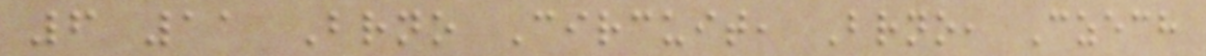6 11 Brno Circuit, Brno, Czech
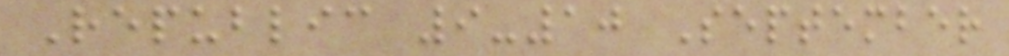Republic 9-10 September
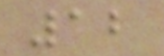12
